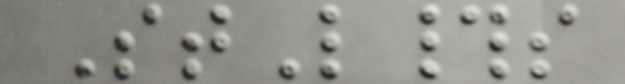StL#s
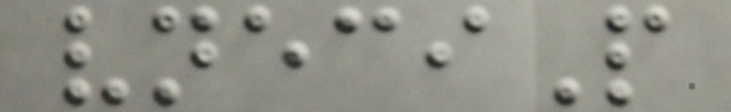vneciP
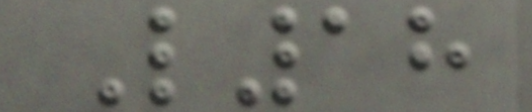L18
